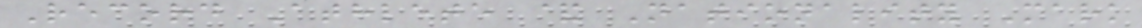Record Athlete & Nationality Mark
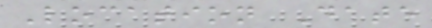Location Date
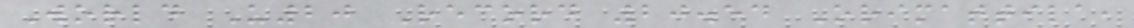World U20 Record 20.54 Orimattila,
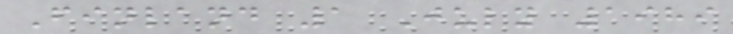Finland 1 July 1989
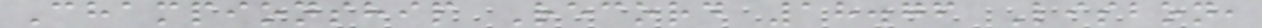Championship Record 18.76 Lisbon,
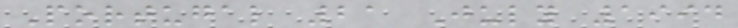Portugal 21 July 1994
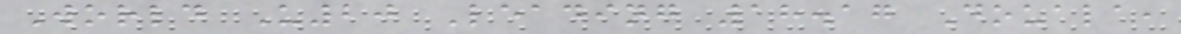World U20 Leading 18.17 Douala,
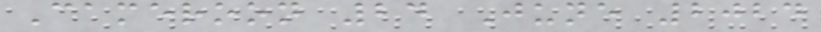Cameroon 24 June 2024
